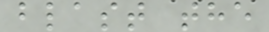blast the
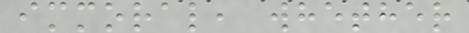immoral, whether
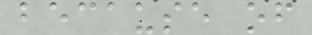because of
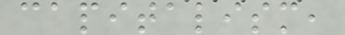capitalism,
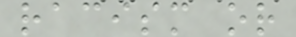racism or
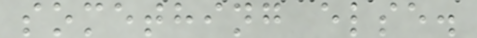something else.
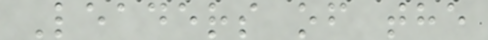Leaders of the
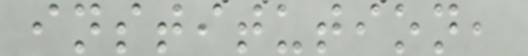institution,
